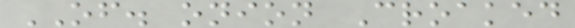OF. onion Croaked
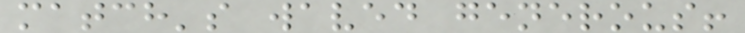match's waved generous!
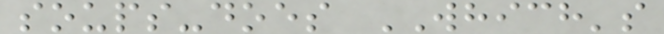soups-does WHICH's
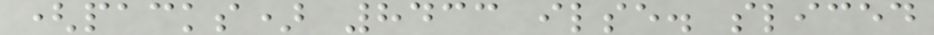(packs) 8433 ilse. sliced
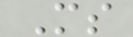Ms
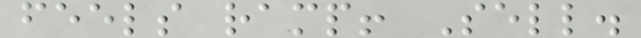feels ramp! Sell.
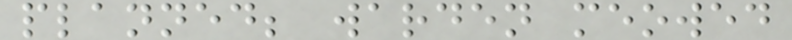planned; warden meowed
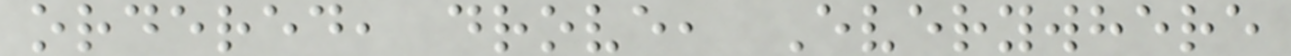ordered, drove, Everywhere
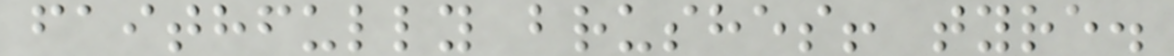faithfully brushes! tyre.
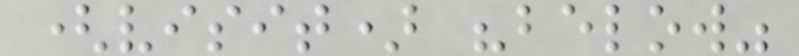(visit) "below"
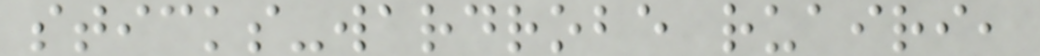sticks-wardrobe ruairi,
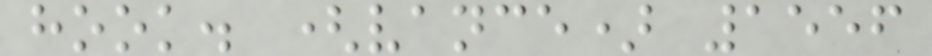hook. (vance) 1556
